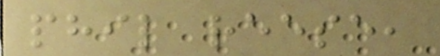phil reese,
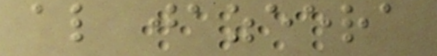al jazeera
